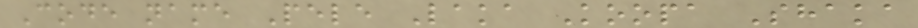Code name Pele Laka Koopa Shaka
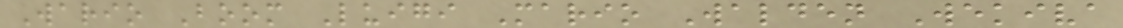Wario Boom Luigi Mario Walden Wekiva
